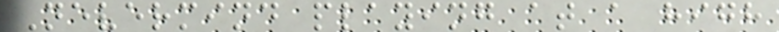Nevermind playing at a high
